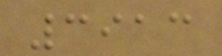3913
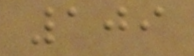109
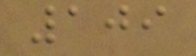109
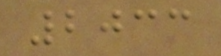2033
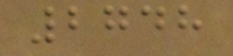2748
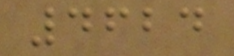4624
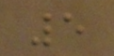5
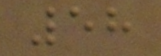58
